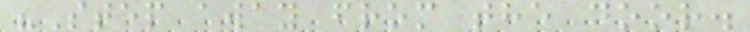"Step away from the door.
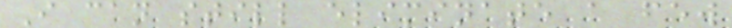I can still eliminate a few
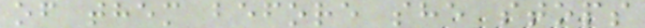of them before she stops
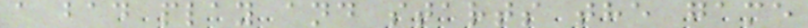a bad play and starts the game
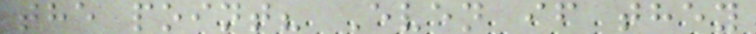the point? Even if they
